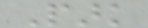Park
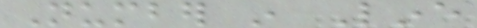Number in Line
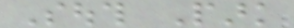South Park
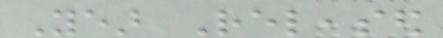Year Released
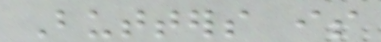Butters is
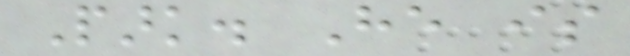Park. He is
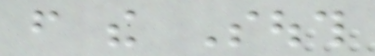from the South
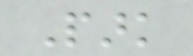Park
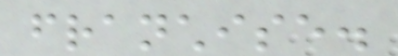franchise.
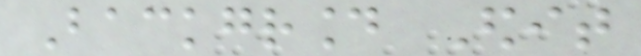Background Edit
